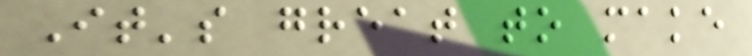It's great to make
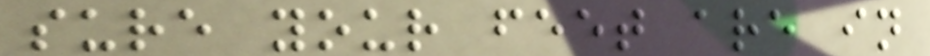sure your feet are in
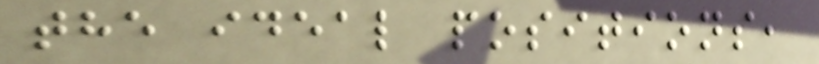the ideal positions,
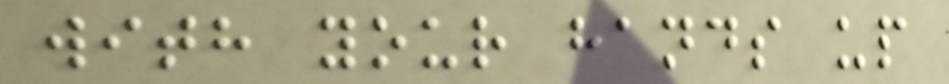with your hands up
